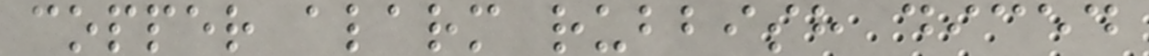copper alarm rubbish diced
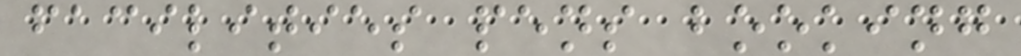facilities pens booking
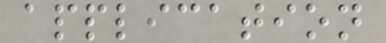application
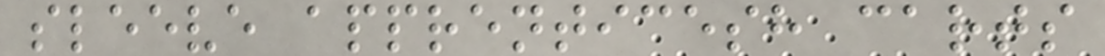sleeve apprenticesh carts
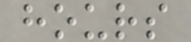hours
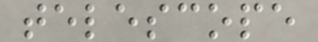telescope
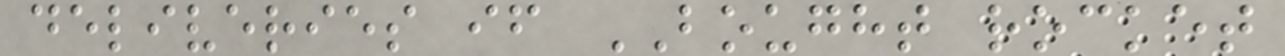deliveries if BOUGHT rocket
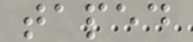taped
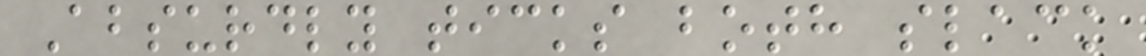Absurdly ticks both slack
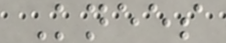Knees
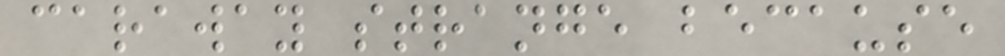caraway strange because
